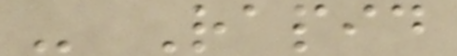- Rapid
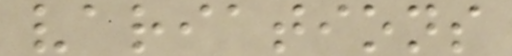variations
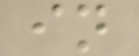in
